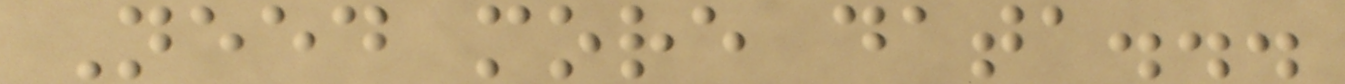Need more data...
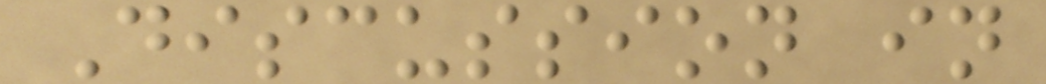Discussion in
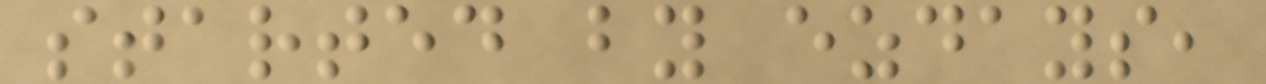started by ezdays,
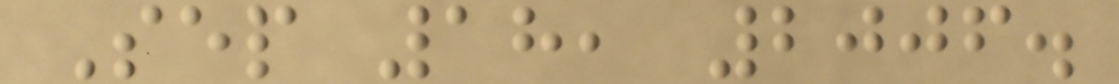Sep 18, 2006.
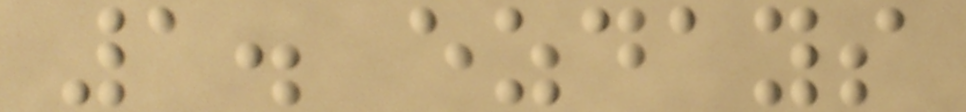1. ezdays
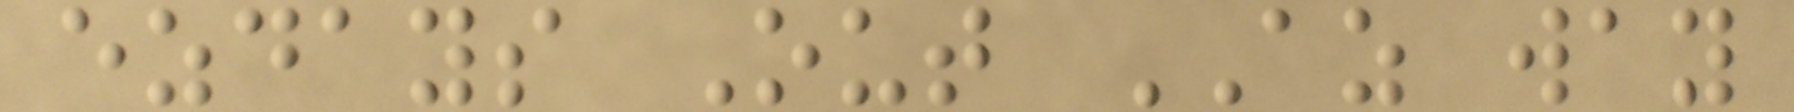ezdays Out AZ way
